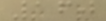160
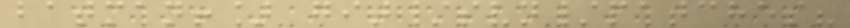batman!] git/svn/patches?
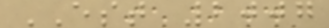EST 2007
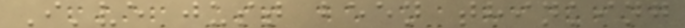I've just been thinking
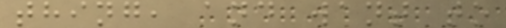thing, and want to
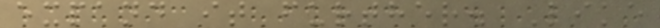expand it further. Like
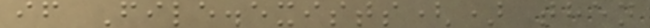if File.exists() then
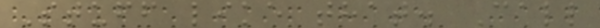Stuff like that. Call
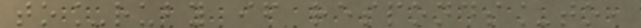to_ruby if responds_to,
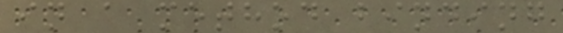in a method binding
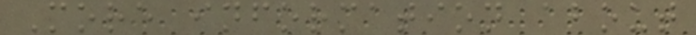More information about
